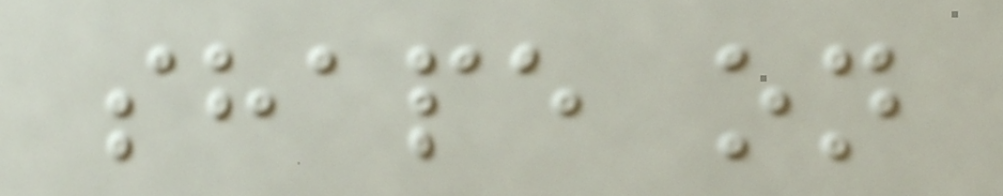shape on
